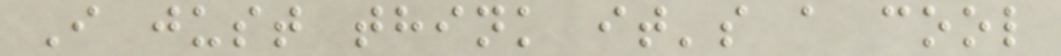I just think it's a cool
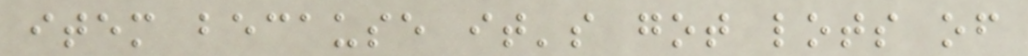item because it's got lots of
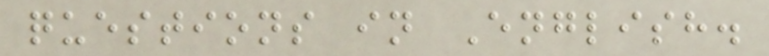questions in English.
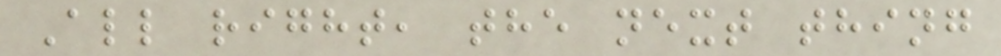All right, the next thing
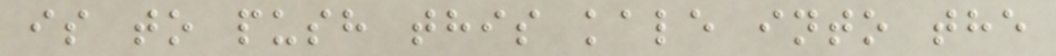is to push this kale into the
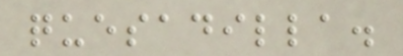quesadilla.
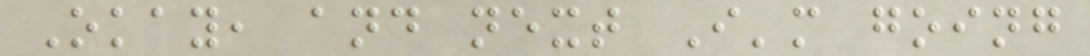Okay, and next I'm going
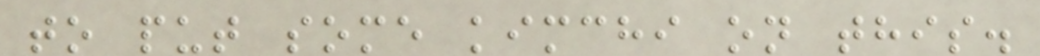to put some kimchi on this.
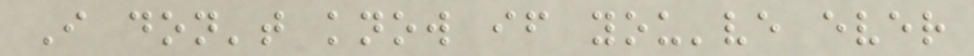I don't know if you've ever
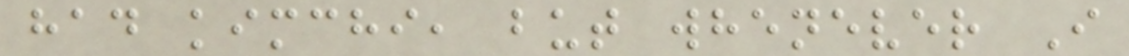had kimchi, but whenever I
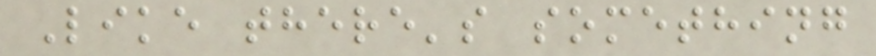Like there's something
